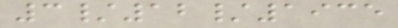3/12/1935
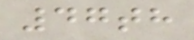47th
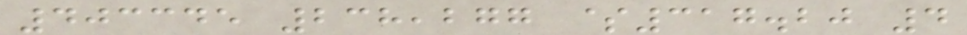403345 238,277 $317.20 4
